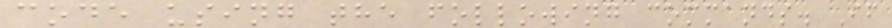code using the following commands. If
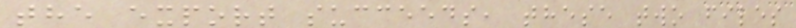the export succeeds, these two files
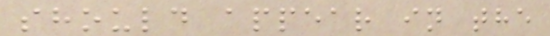should appear in the
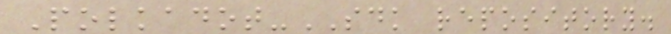Polkadot-SDK repository.
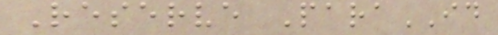Reserve ParaID
